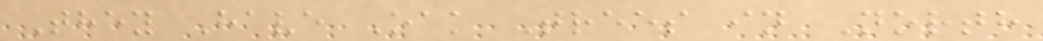They Have Oak Trees in North
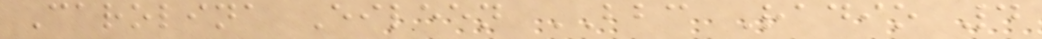Carolina Eileen BBC Radio 4
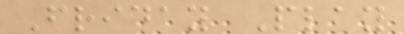Friday Play
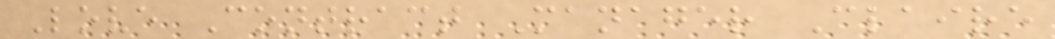Love Contract Manager Claire
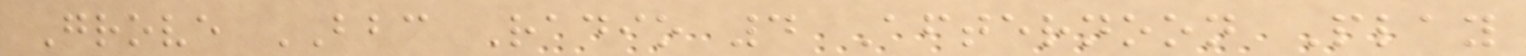Grove BBC Radio 4 Afternoon Play
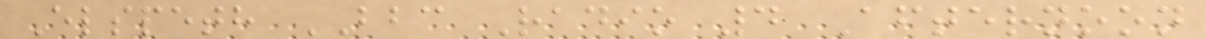Elspeth BBC Radio 4 Afternoon
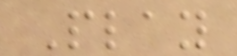Play
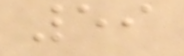59
